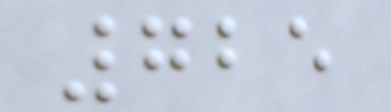725
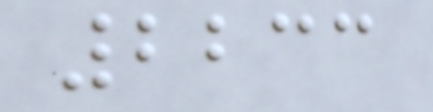2233
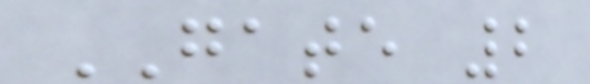GATE 2
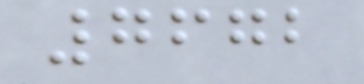7672
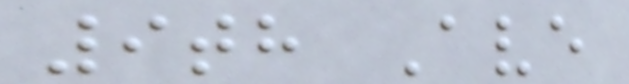9th Ave
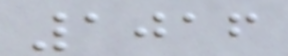1016
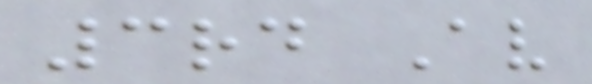3rd Av
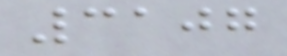3107
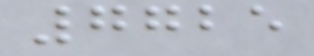7725
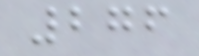276
